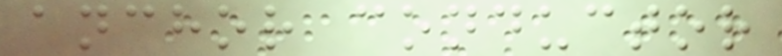anchor conductor
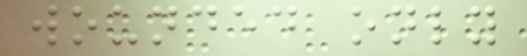wounded only
